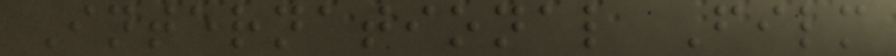International Film
